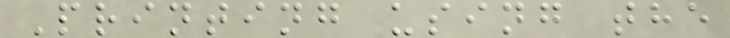Printing using the
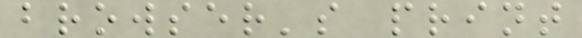browser's print
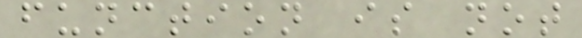function is not
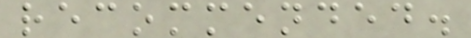recommended.
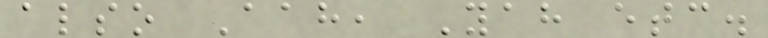also Aah, Yah etc.
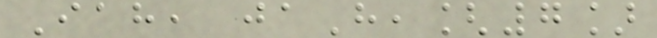Iah, jaH,[7]
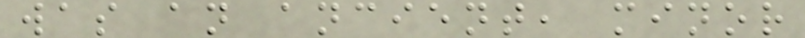was an ancient, minor
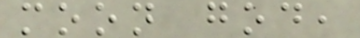moon god,
